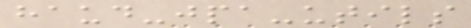haud-jpa-utils
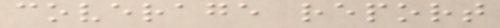coverage report
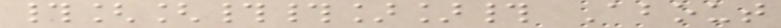#[[##]]# About
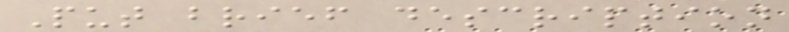Put brief description
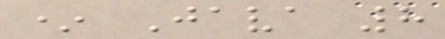* Java 8
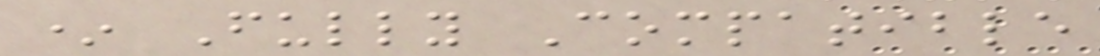* Fully Compatible
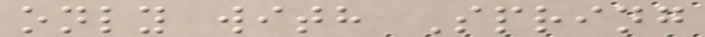only with Spring
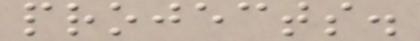projects.
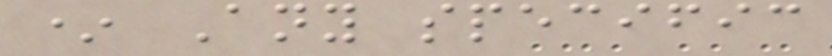* Any specific
